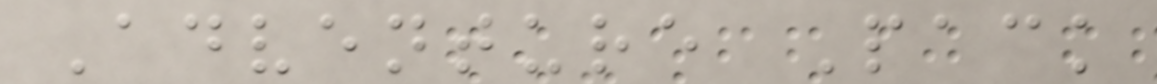Adventure Pack
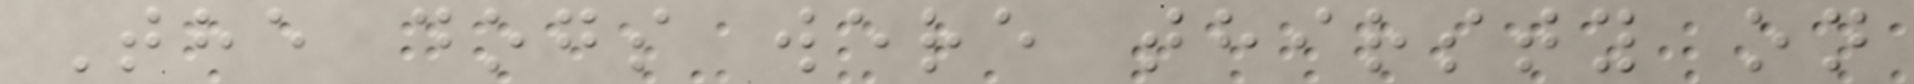The dogs were thirsty on
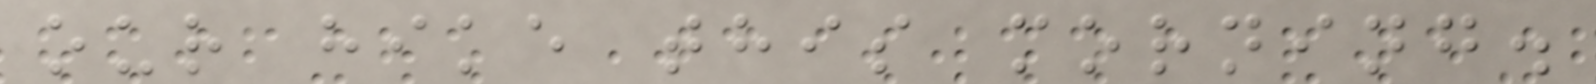our hike this morning.
